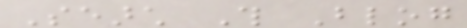Search This Blog
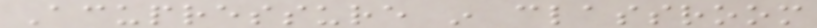Acupressure in classroom
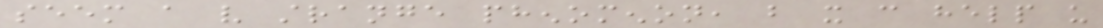seem a very strange phenomenon, but it can help us
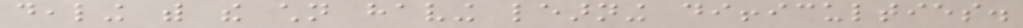dealing with the children having learning difficulties.
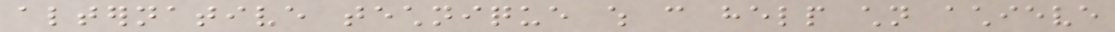alternative technique which can help children achieve
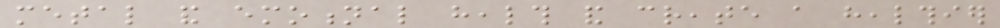metal and emotional health and create a healthier
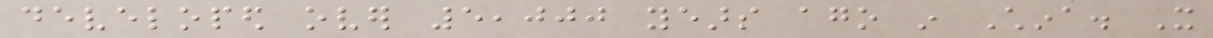developed over 5,000 years ago in China. It
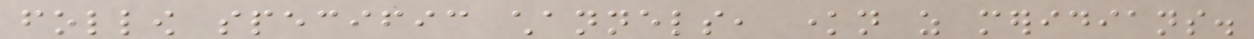follow specific channels, known as meridians.
